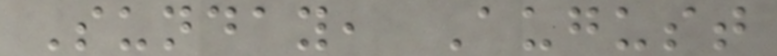Sunday, August
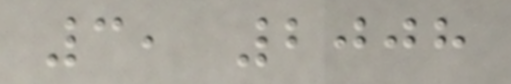3, 2008
